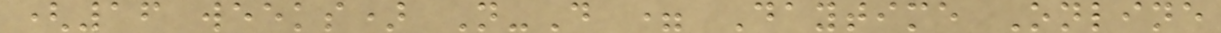(16 weeks) N-D = Daytime Online
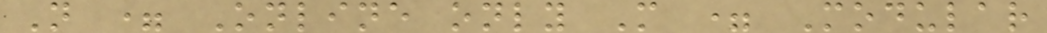N = Online only M = Modular
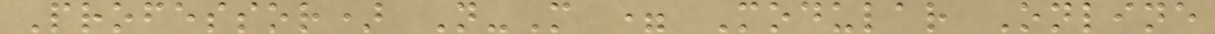Professor) N-M = Modular Online
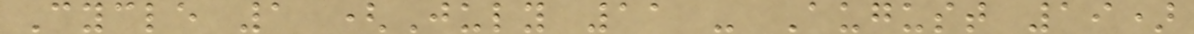Cycle 1 (July 11 - August 19)
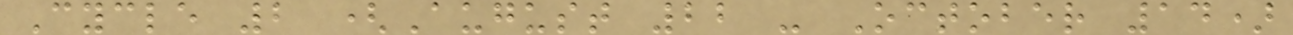Cycle 2 (August 22 - October 14)
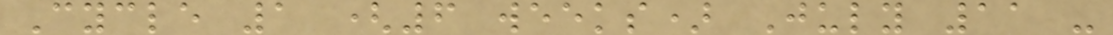Cycle 1 (6 weeks) July 11 -
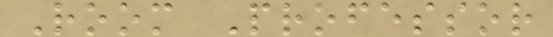Room Professor
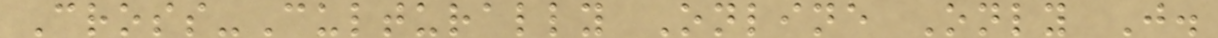Cross-Culturally Online Only J.
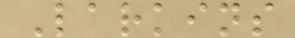Larkins
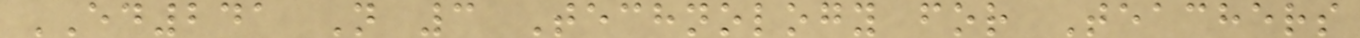ED241 N 3 Technology for Teachers
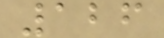126
